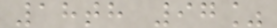18th 97%
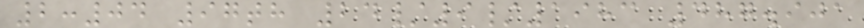2:04 97th 24/9/1983 487.901
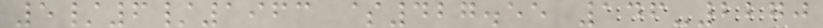5/6/1963 $427.55 146-2270
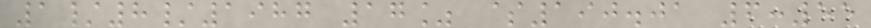1/8/1987 17% $190.01 6:55
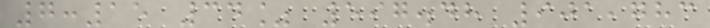7:15 34% 597.48 901,783
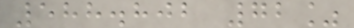588.802 72%
